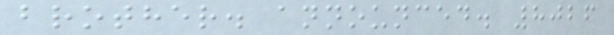brother. announced. 8026
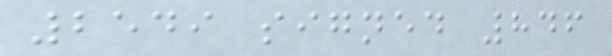2549 signed 846
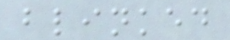blinked
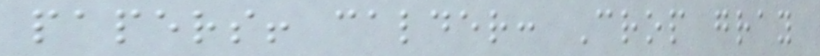papers! calder: Crop gray
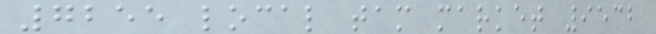7255 local tam market 9532
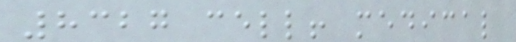8327 cell! medical
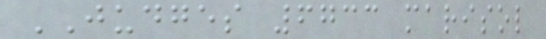JUDGES 6733 marisol
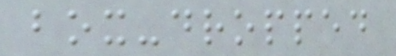box-dropped
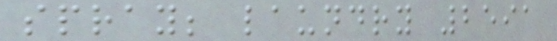spray; laundry 2591
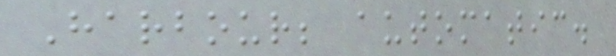Harbour; automatic.
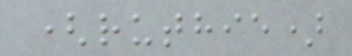(ruthie)
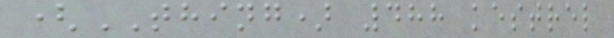(THING) 488 kestrel
